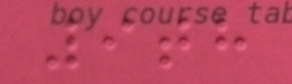9th
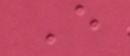E
